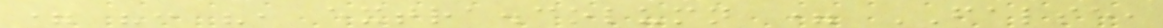= ": ", extra.column = FALSE,
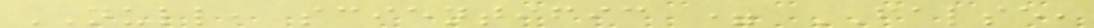NULL, scientific = FALSE,
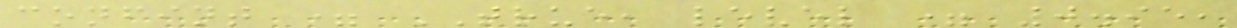confint = TRUE, level = 0.95,
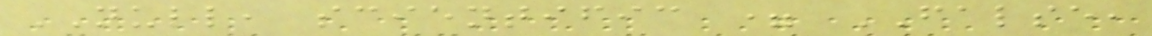NULL, scientific = FALSE,
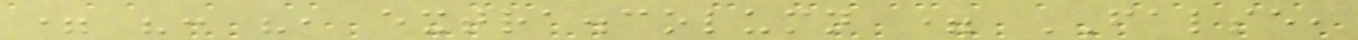= ": ", extra.column = FALSE,
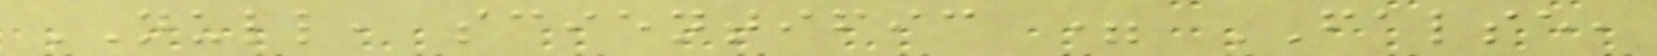NULL, scientific = FALSE,
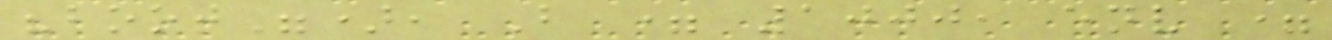"boot"), B = 1000, env =
